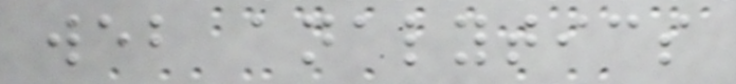web analytics
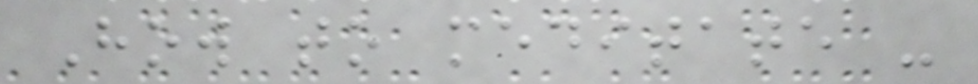How to meditate -
